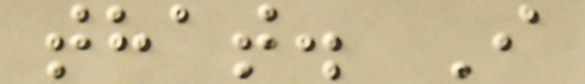that. I
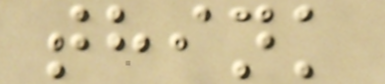think
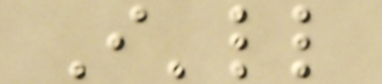I'll
